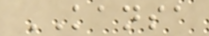KANSA
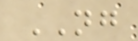NG
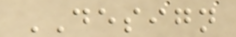DESIGN
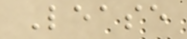Lease
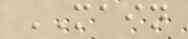MAIN
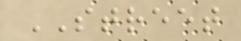STREET
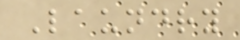Laundry
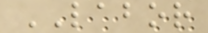LABOR
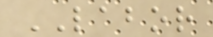LABOR
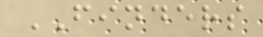FINDERS
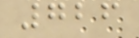726
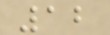12
